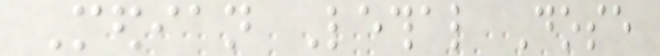Median Lethal Dose
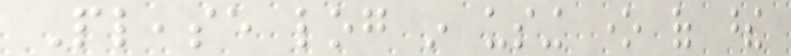Please log in using one of these
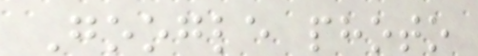Google photo
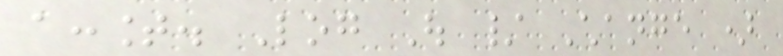account. Log Out / Change )
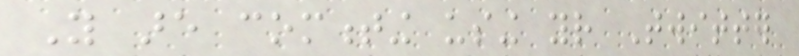You are commenting using your Twitter
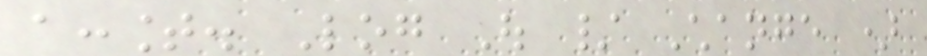account. Log Out / Change )
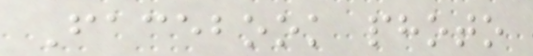Facebook photo
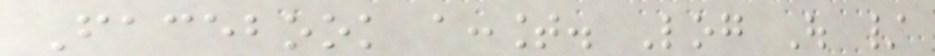Facebook account. Log Out /
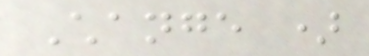Change )
